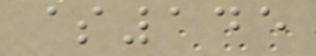$145
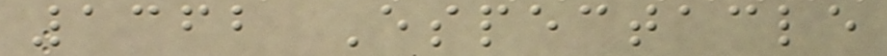1362 Espectacle
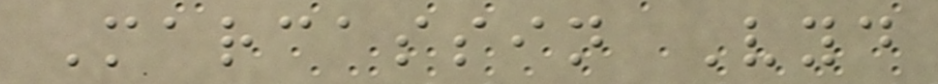Marcassin Vyd
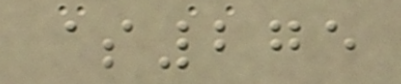$275
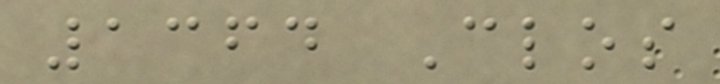1364 Clos
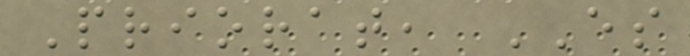Priorat, ES
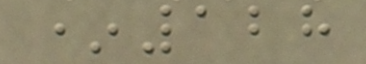*128
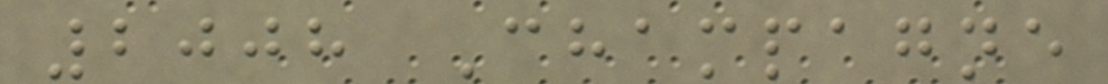2008 Champagne
